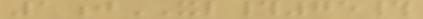1jXL#75#
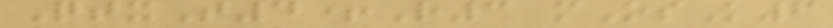QtxT4+R3 mOsK6
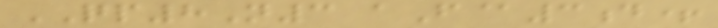QP8N3 aF@3d+
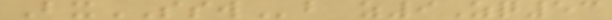BxSSWb z9Zq53
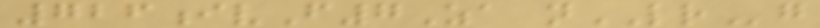726ivF7Za nLRg
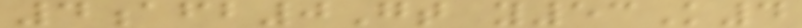4afb0Gt y53K4
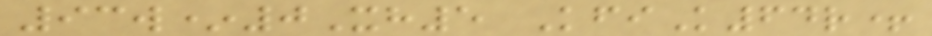93w*0Xh5 KfiK64r+
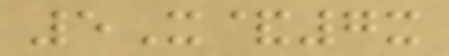5X&7x
